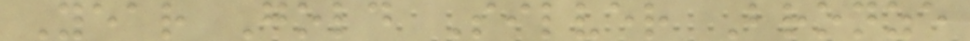Year Gold Silver Bronze
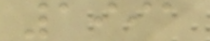1991
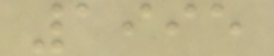1995
